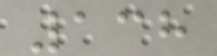138
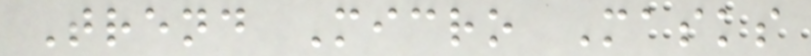Trend Micro Masks
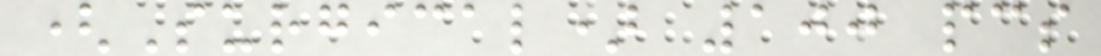(Surgical) 100 pcs
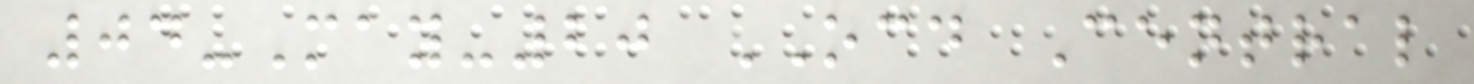04-May-20 OCD Central
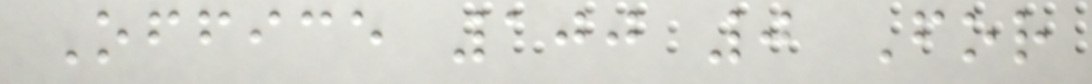Office 100 0 For
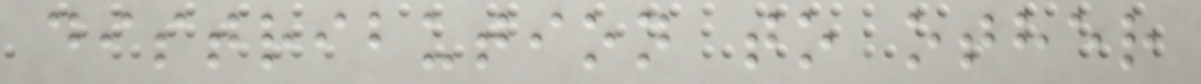distribution to other
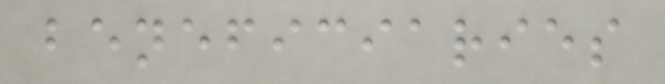beneficiaries
